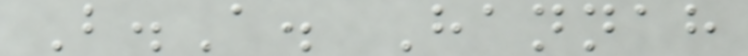B.A. Hannah
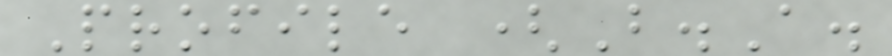Profile (B.A.
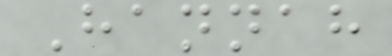Hannah
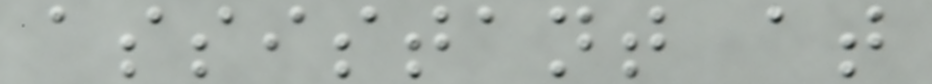assistant at
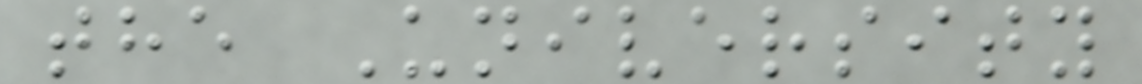the University
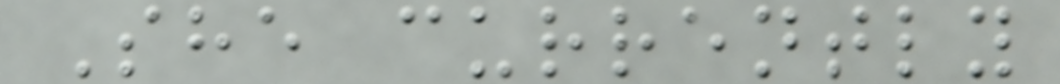She currently
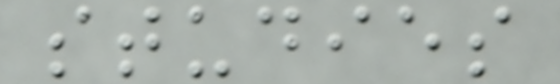studies
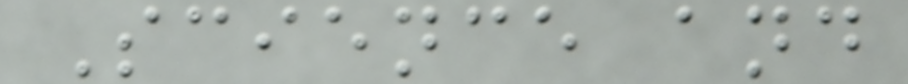Science and
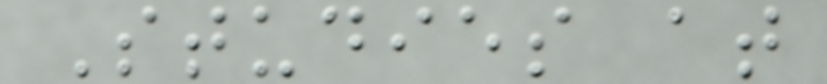Studies at
